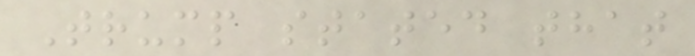Trump stated that
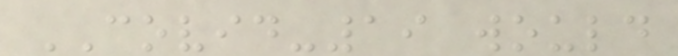COVID-19 would
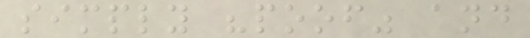simply "poof" and
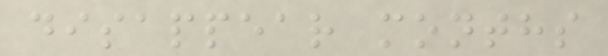disappear months
